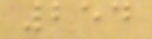254
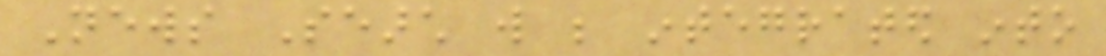News Search will be integrated into
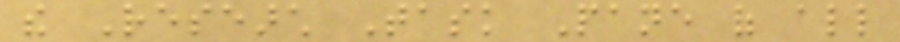the Research Task Pane of all
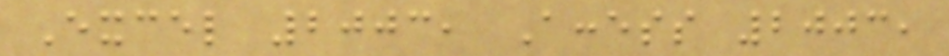Excel 2003, Access 2003,
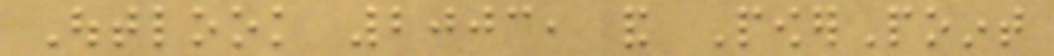Outlook 2003, and PowerPoint
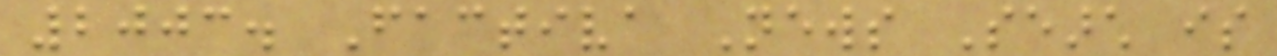2003. Factiva News Search is
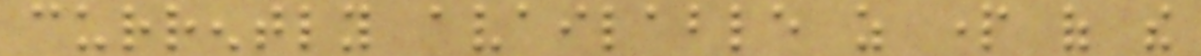currently available as part of the
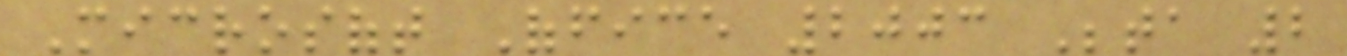Microsoft Office 2003 Beta 2
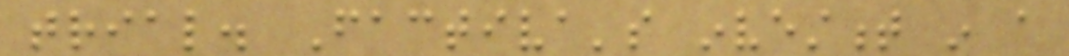trial. Factiva's investment in a
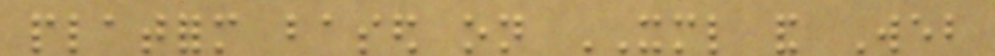platform based on XML and Web
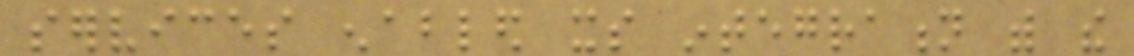services enabled its integration with the
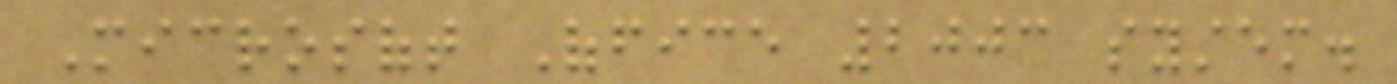Microsoft Office 2003 system.
